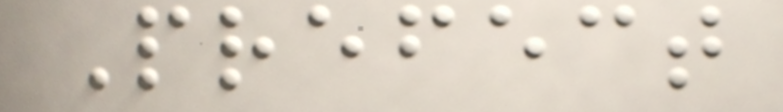Prefect
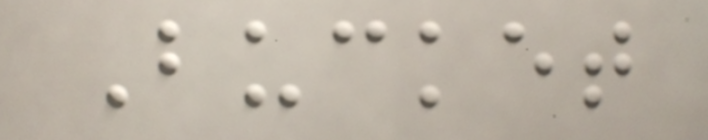Bucket
